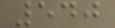540
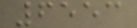6553
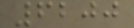6200
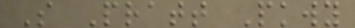S Pratt Pkwy
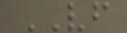VF
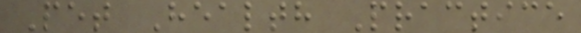Pet Health Practice
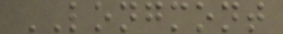LONGMONT
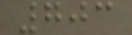703
